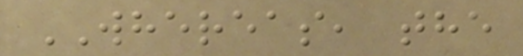WHEREAS, the
